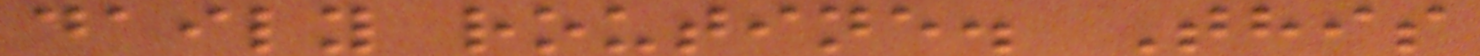daily routine. This
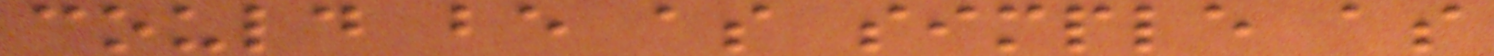could be as simple as
